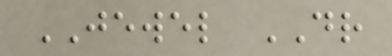JEWEL DR
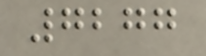7277
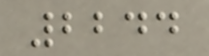2244
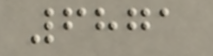6871
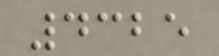4325
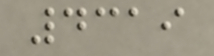4319
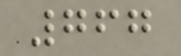767
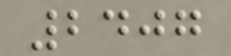2407
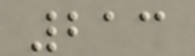213
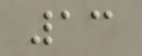13
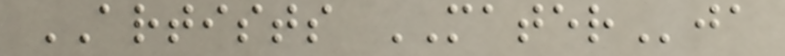ARTISTS MATERja
